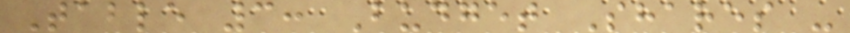Table 3: Budget Shares -
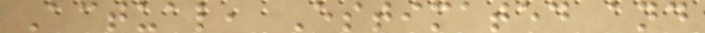Actual, Estimated and
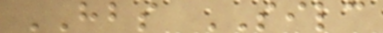HBS SILC
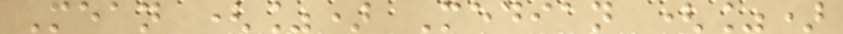Mean (%) Median (%)
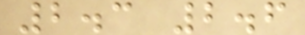2.3 2.6
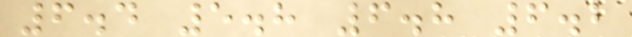6.4 5.8 6.8 6.2
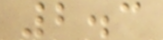2.3
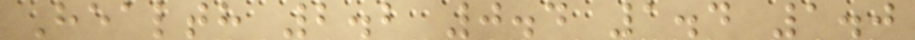Health 2.2 0.4 1.4 1.0
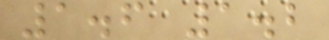1.6 1.2
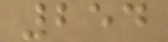254
